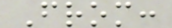From:
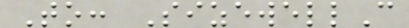To: SizewellC
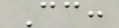Cc:
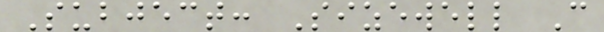Subject: Sizewell C
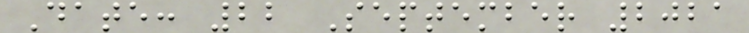Date: 22 September 2021
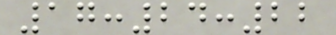17:24:22
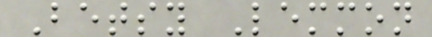Betsy Lemmon
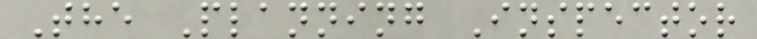The Planning Inspector
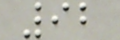92
